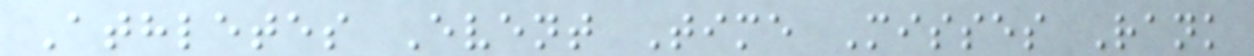Athletes Event Time Misses Rank
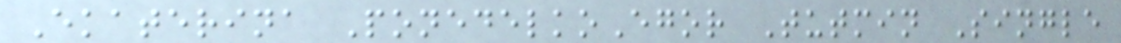Ekaterina PonedelkoEgor Tutmin Single
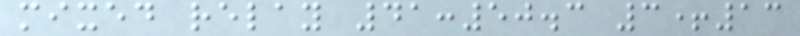mixed relay 41:50.3 3+13
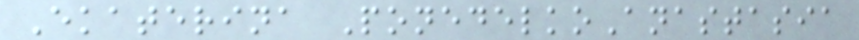Ekaterina PonedelkoAnastasia
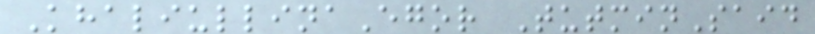KhaliullinaEgor TutminSaid
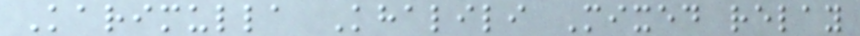Karimulla Khalili Mixed relay
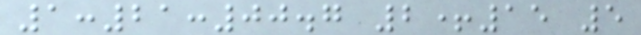1:21:00.7 2+15 5
